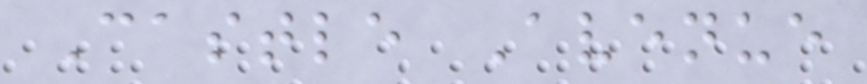Castle Avenue
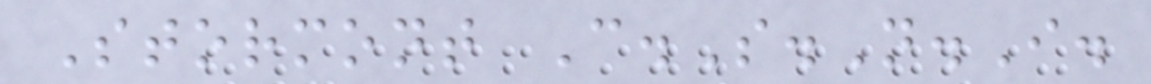Stormont C.S.N.I.
